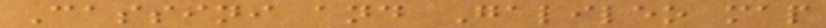Cassini and Galileo map
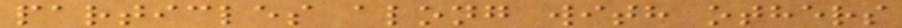particles along with others
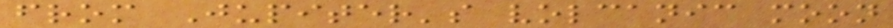from Jupiter's volcanic moon
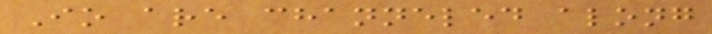Io are channeled along
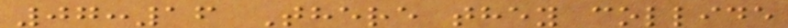07:16 There they collide
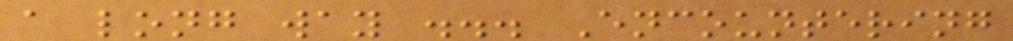a long way ... Encountering
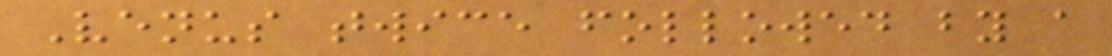Venus twice followed by a
